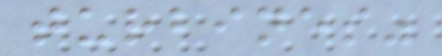turbines"
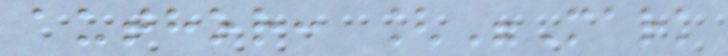author: ["Mark
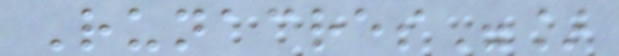Runacres"]
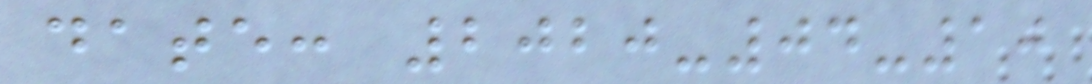date: 2020-04-10
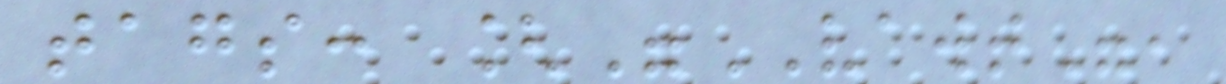tags: ["VAWT",
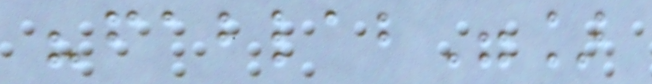"fablab"]
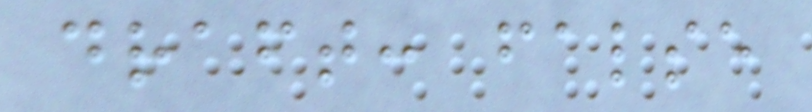draft: false
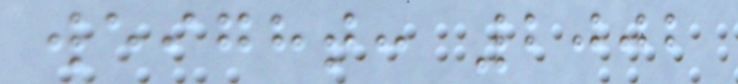weight: 2002
